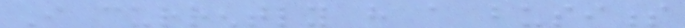I currently have a business
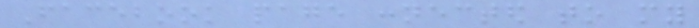Facebook page connected to my
